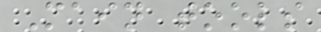Main tools
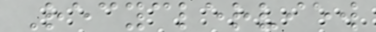Recyclerview
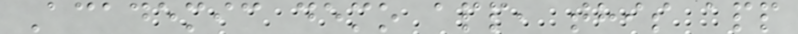Academic demo app, this app
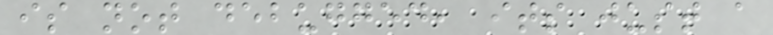is not debugged, its just a
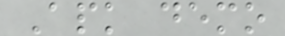Apk demo
